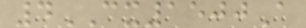4CX1500A
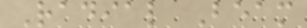Radial Beam
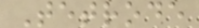Tetrode
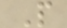P
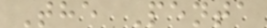The Penta
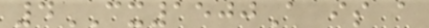4CX1500A is a
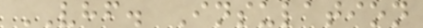VHF. Insulation
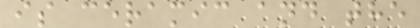is ceramic and the
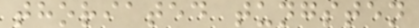thoriated tungsten
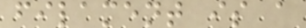filament is a
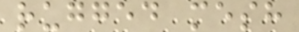rugged mesh
